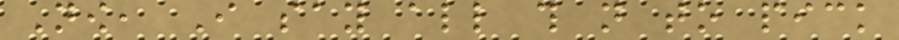Now, I say all this not to pick
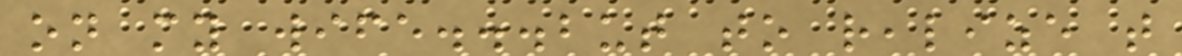on my wife...but to realize that
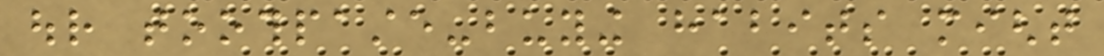our toothpaste-buying habits might
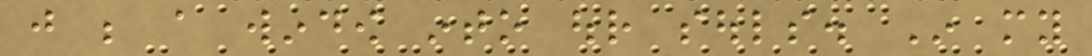just be a window into our souls. In my
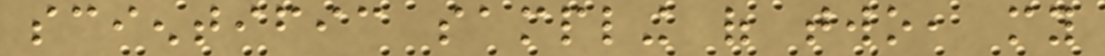scientific sampling of two, my
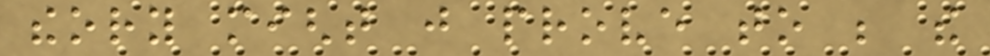theory might just prove to be the
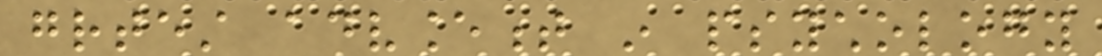greatest advancement in psychology
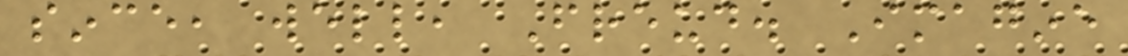since, well, Freud. Imagine
